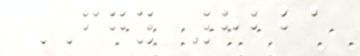FGY 8221
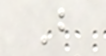B
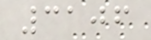3106
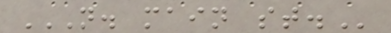N. MAIN ST.
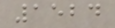1524
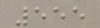555
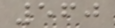560
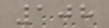108
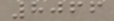8066
